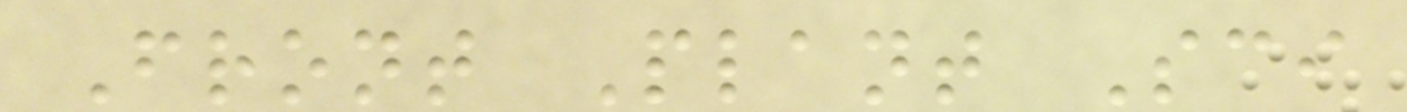Front Plant Sci
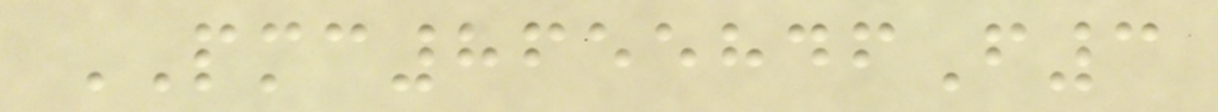PMC8655846F3
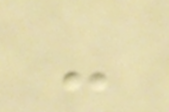-
